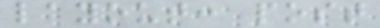layout: post
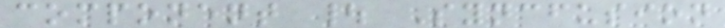component | Syncfusion
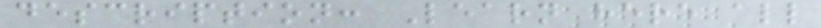description: Learn here all
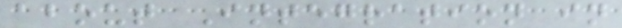about Integration in
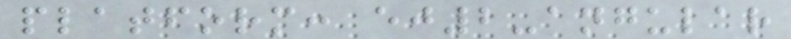platform: ej2-angular
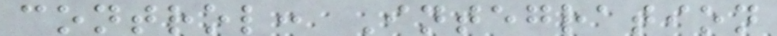control: Integration
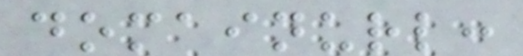domainurl:
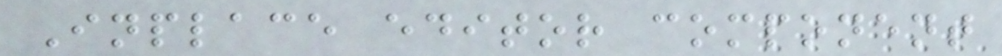Inplace editor component
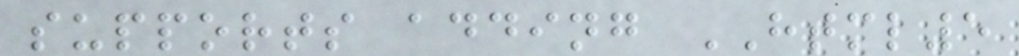supports adding HTML5
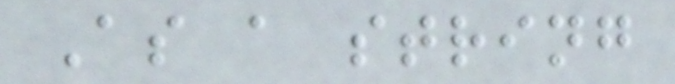As a string
